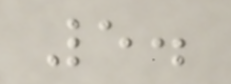5.
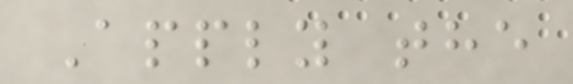Apply the
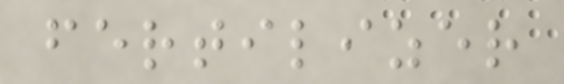fertilizer
